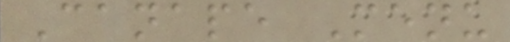Canape Menu
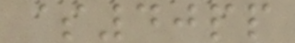$40pp
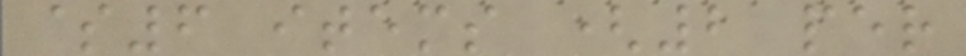$6 items (2 per
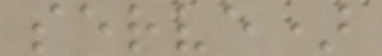serve)
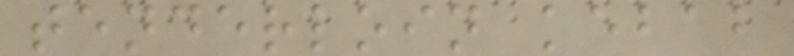tenderloin kebab
